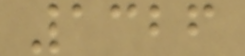1326
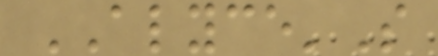ALYCE'S
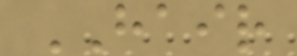HAIR
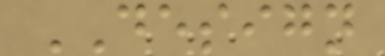DESIGN
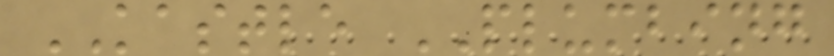KASTLE PLUMBING
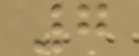7
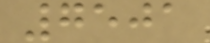7501
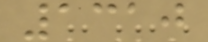1310
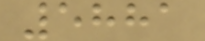5881
